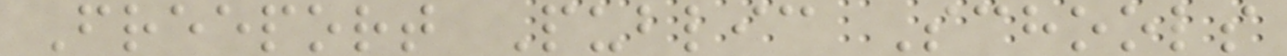Freeport Public Schools
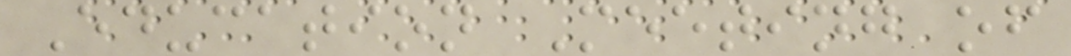Education Meeting of
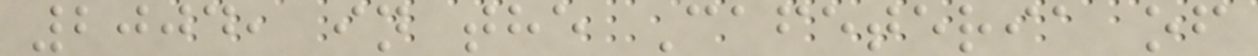2004, in the Cafeteria of
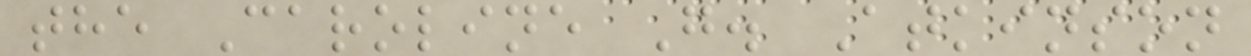the Caroline G. Atkinson
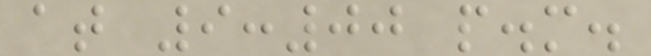at 9:00 p.m.
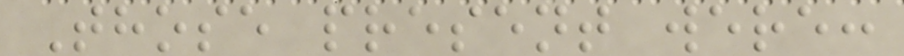Those present were:
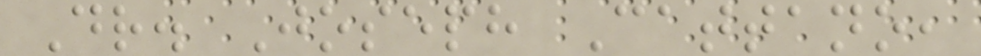Dr. Joseph Cattano,
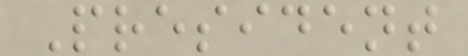President
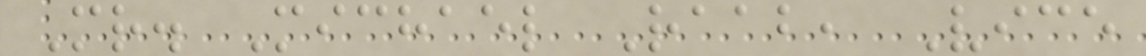Mr. Michael Raab, Vice
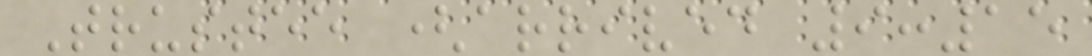Trustee (arrived 9:15
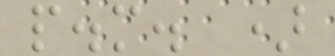p.m. )
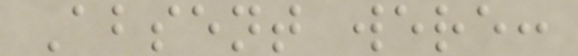Absent were:
